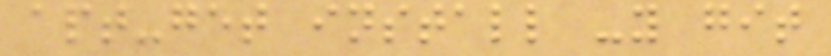apt-get install -y git
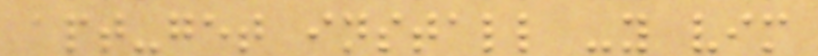apt-get install -y vim
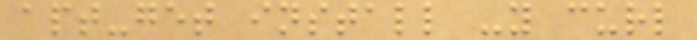apt-get install -y curl
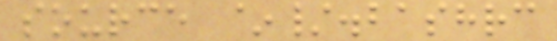source ~/.bashrc
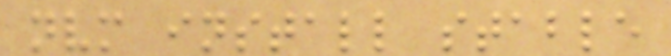nvm install stable
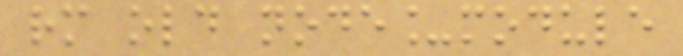rm old node_module
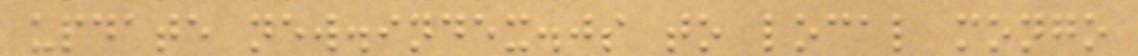update new.index.js to local mongo
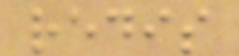redis
